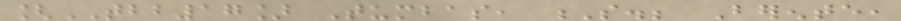[TBB17] Tumbas, S.; Berente,
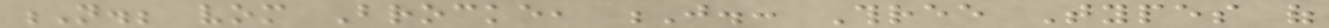N.; vom Brocke, J.: Three Types of
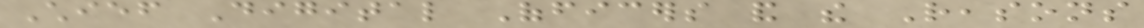Chief Digital Officers and the Reasons
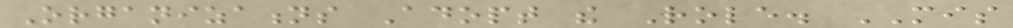Organizations Adopt the Role. MIS
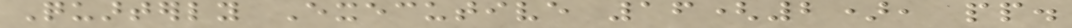Quarterly Executive 16(2), pp.
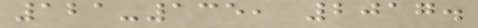121-135, 2017.
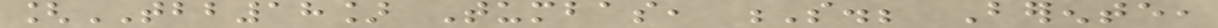[TBB18] Tumbas, S.; Berente,
